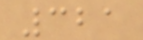321
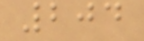204
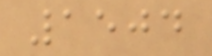1504
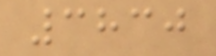3830
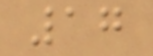17
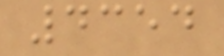4354
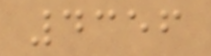4356
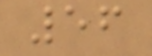56
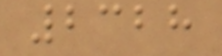2328
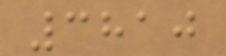3810
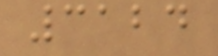3124
